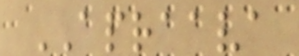APRAAVA
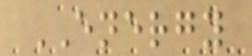ENERGY
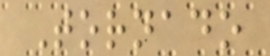Tornado
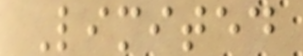Limited
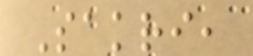Sakri,
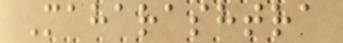Maharashtra
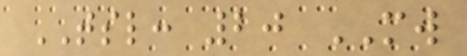TSL: 20 MW
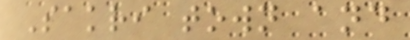Sakri town and
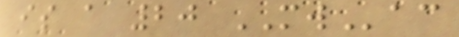is a 20 MWac
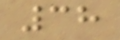38
